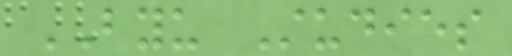BYU Studies
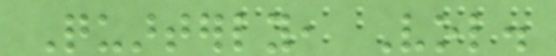Quarterly, Vol.
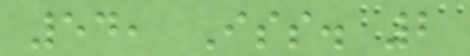54, Iss. 2
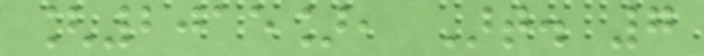[2015], Art. 7
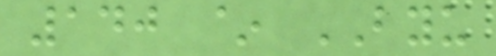140 ~ BYU
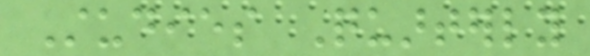Studies Quarterly
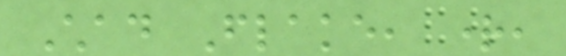Chad Flake, right,
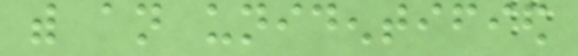with an unidentified
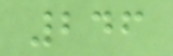246
